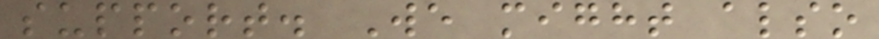support. We might also
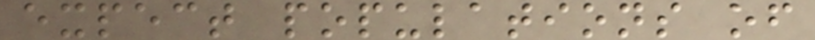expect populations of
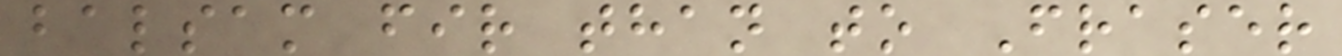balsam fir than to Fraser
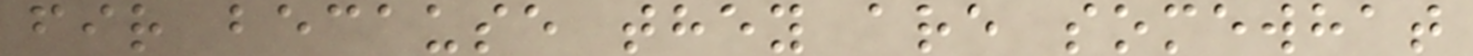fir because they are somewhat
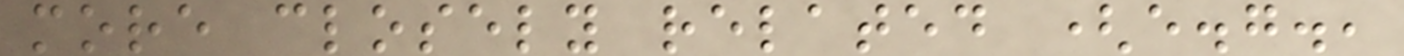more closely related (e.g.,
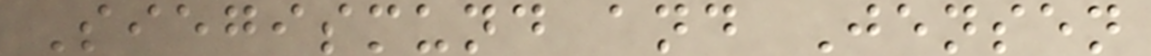Siegismund and Jensen
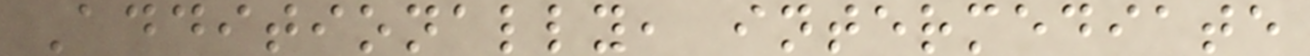Additionally, intermediate
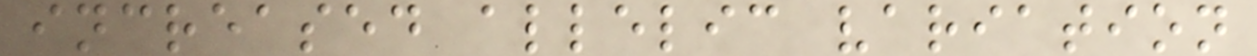increased allelic variation
